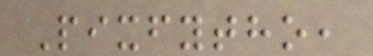Pixfytho,
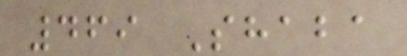469 Shaba
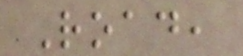Road,
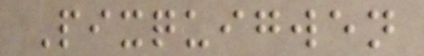Pixquigwen
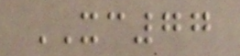XC77
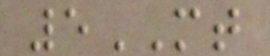5MT
